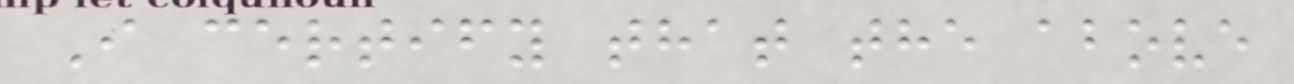I certify that the above
